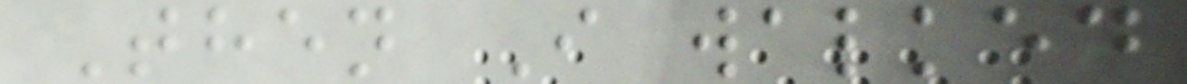Then I walked
